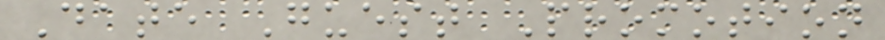Date Guest Promotion
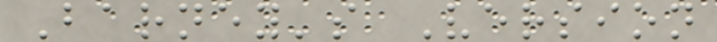Barney's Version
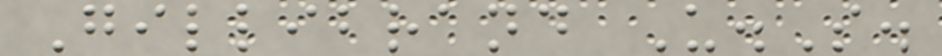Gillibrand U.S.
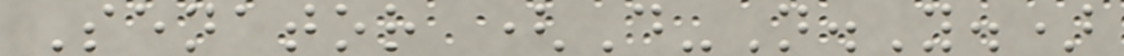Senator (D-N.Y.)
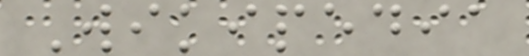Wikipedia
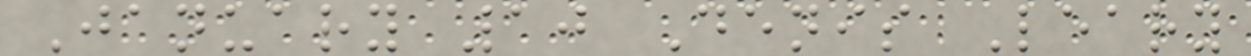January 10 Denis Leary
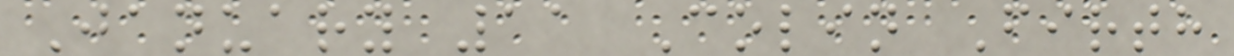January 11 Colin Firth
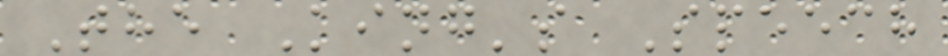The King's Speech
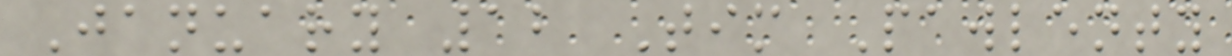January 12 Tim Pawlenty
